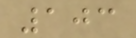103
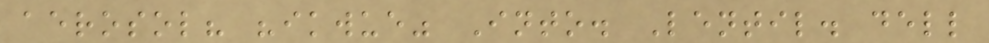aerosol? "ikwue" Into. Lentil. dell
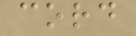cord
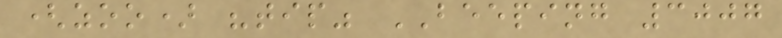(zoo) "tip" BEEPING 3007
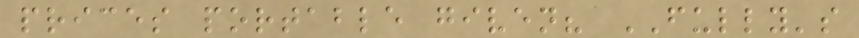prices portable given? FULLY's
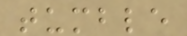tumble
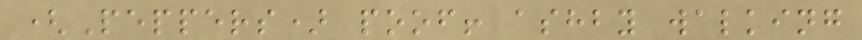(Peppers) poof! ashby walking
